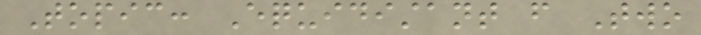Topic: Equidistant from Two
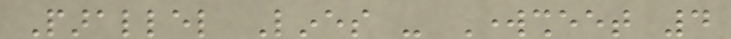Parallel Lines - Worksheet 4
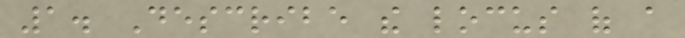1. Describe the locus of a
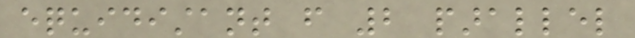equidistant from 2 parallel
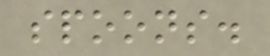spoons.
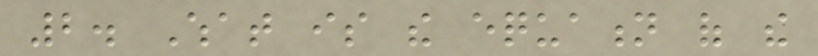2. What is the equation of the
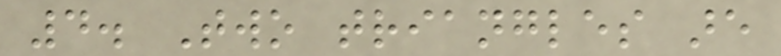4. Two triangles are
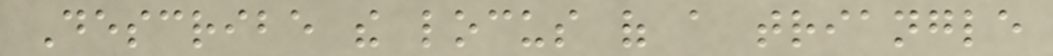Describe the locus of a triangle
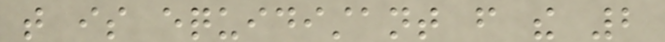that is equidistant from the 2
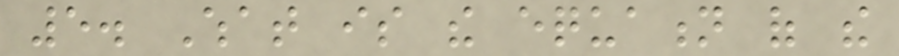5. What is the equation of the
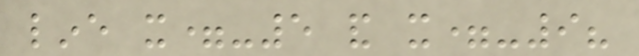line x=-5 and x=-9?
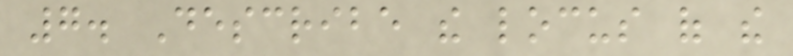7. Describe the locus of the
